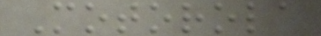Motorola
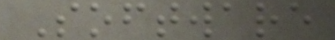Software
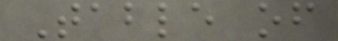Table of
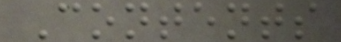Contents
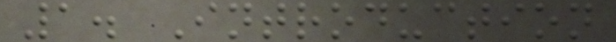1. Introduction
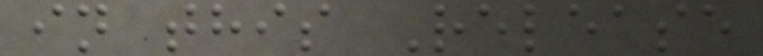in this Release
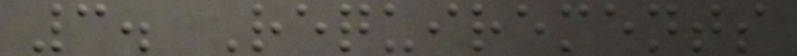3. Requirements
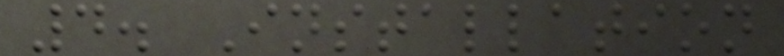4. Installation
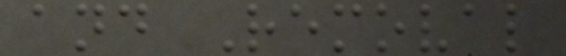and Removal
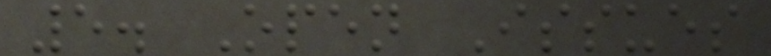5. Open Issues
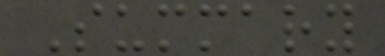Summary
